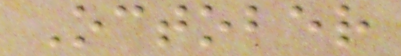October
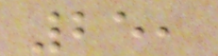25,
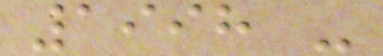1998 -
